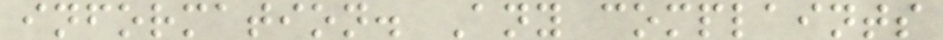information. Any complaints
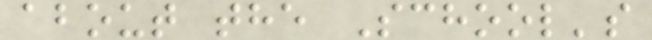about the School's
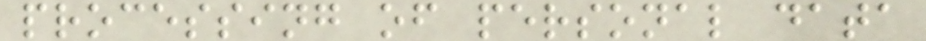processing of personal data
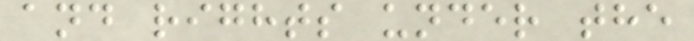and rights under the
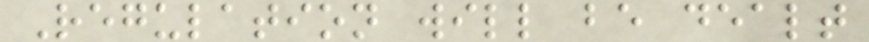Regulation will be dealt
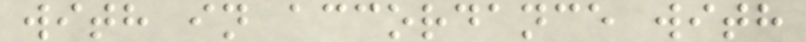with in accordance with
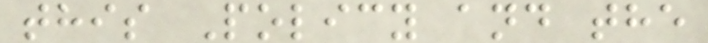this Policy and the
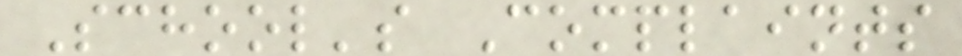School's Complaints
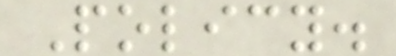Policy.
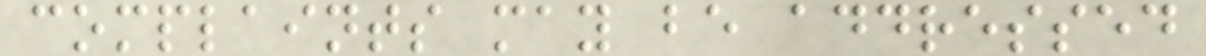complaints may be addressed
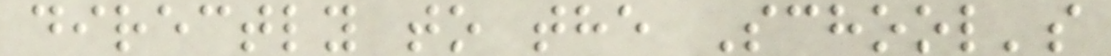directly to the School's
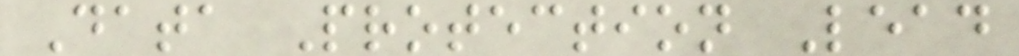Data Protection Lead
